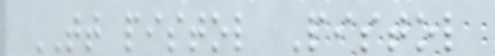TT pistol Pistol
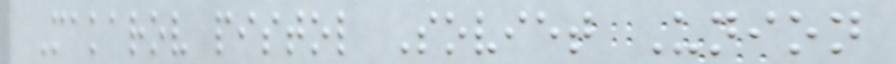Makarov pistol Soviet Union
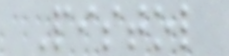Pistol
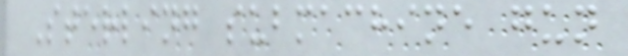Sterling submachine gun
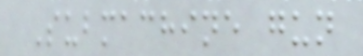Submachine gun
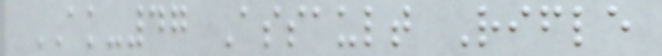AK-47 Assault Rifle
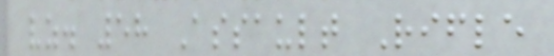vz. 58 Assault Rifle
